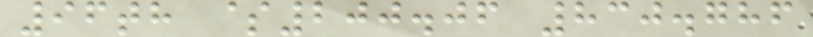96th $200.06 830.786
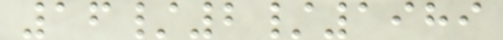16/2/1989
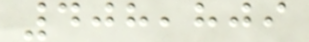408,809
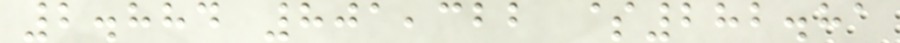2.884 801,322 $282.81
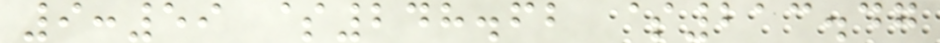9:59 $248.62 $213.47
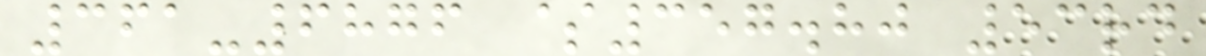361-6876 $357.80 53rd
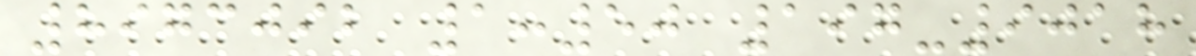8973092 1:50 197-9018
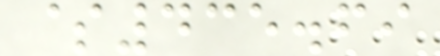$435.69
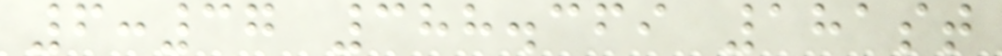6:37 388.369 181st
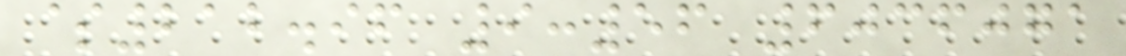$212.96 9:56 6036071
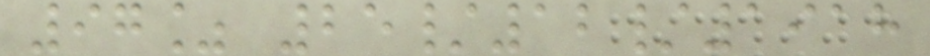97% 25/12/1918
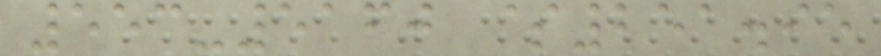553-5160 $251.95
